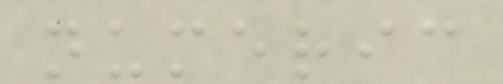numeric
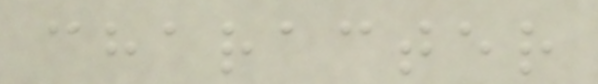character
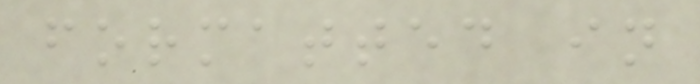formatted in
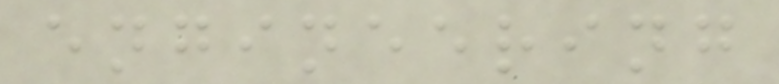engineering
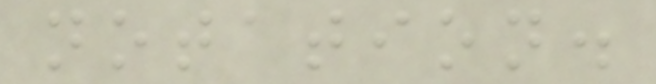notation.
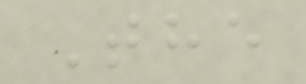The
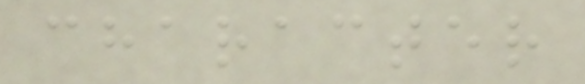character
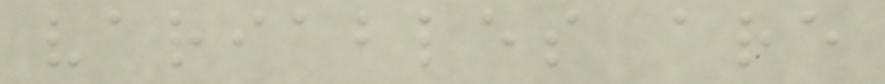variables are
